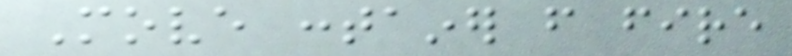Move container from fire
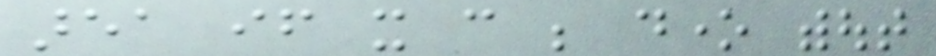area if it can be done without
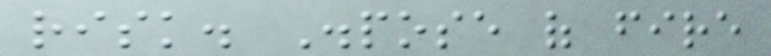risk. Dispose of fire
